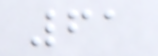61
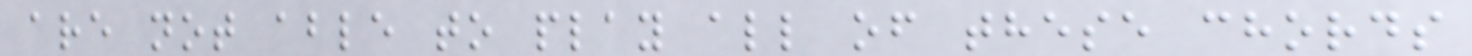are not able to play all of these chords
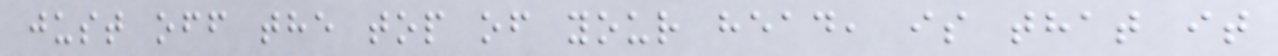just off the top of your head, is that it
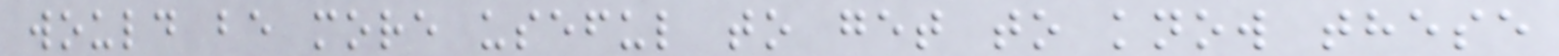would be more useful to get to know these
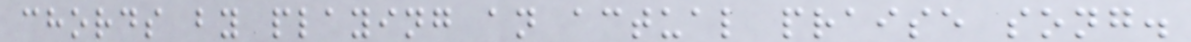chords by playing an actual praise song.
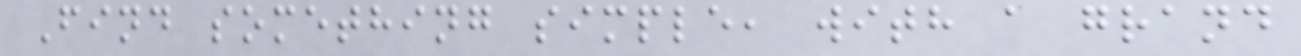Find something simple, with a grand
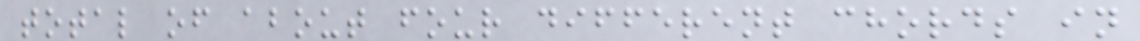total of about four different chords in
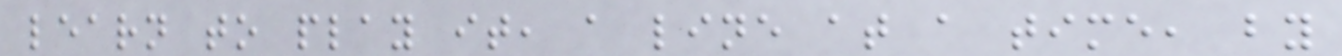learn to play it, a line at a time, by
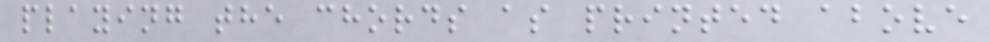playing the chords as printed above
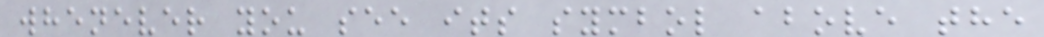whenever you see its symbol above the
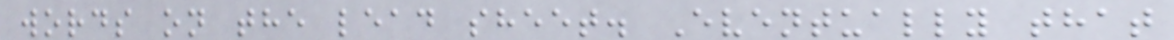words on the lead sheet. Eventually that
